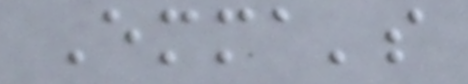Emma's
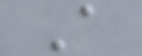A
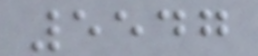5547
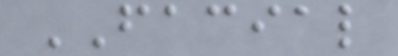FACIAL
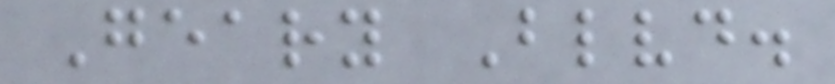Geary Blvd.
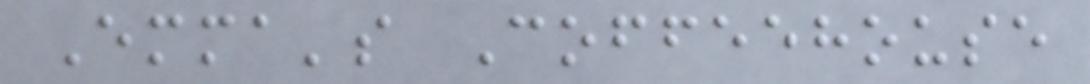Emma's Coffeehouse
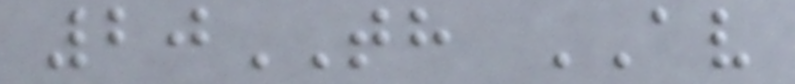20TH AV
